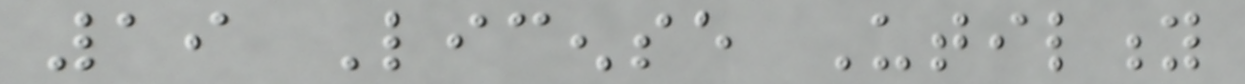19 License Utility
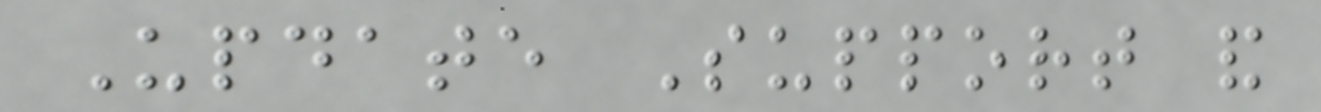Update Support and
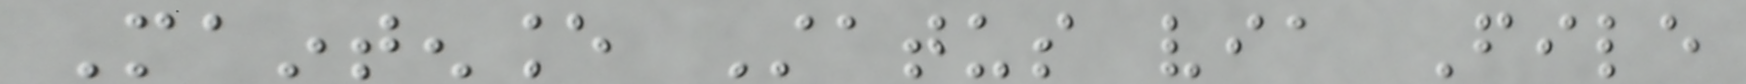Maintenance Status via File
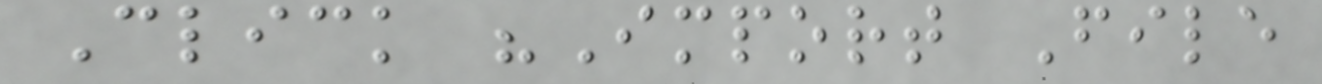Click "Import File
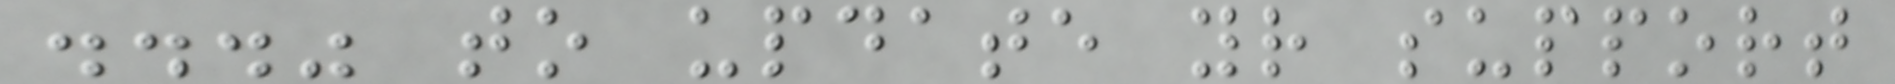..." to update your support
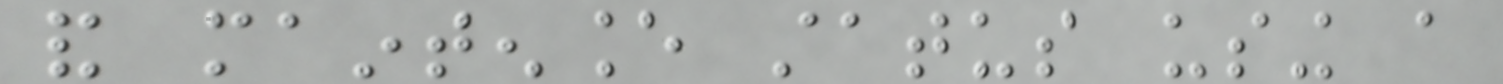and maintenance status using a
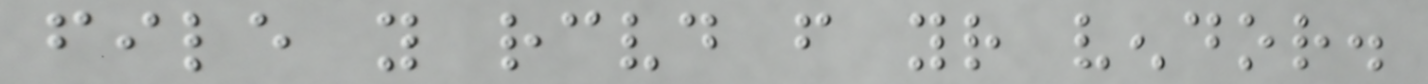file you received from your vendor.
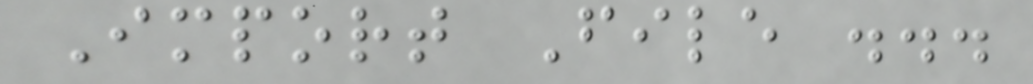Import File ...
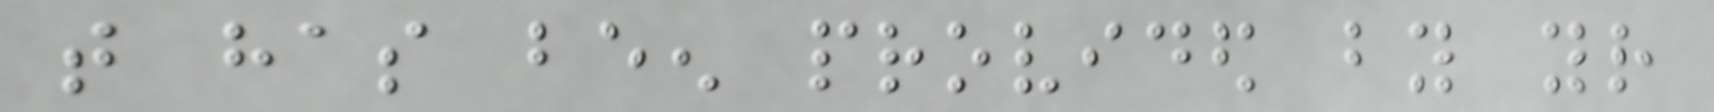that has been provided by your
